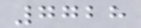7728
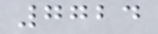7724
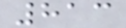813
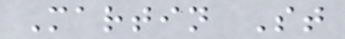Martin St
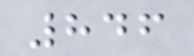846
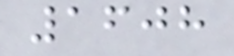1608
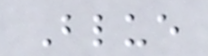Blue
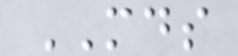MDS
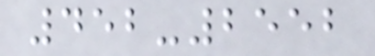452-2552
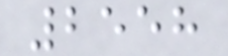2558
